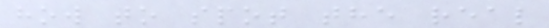how to spot the real
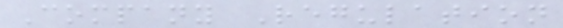Company Regulation
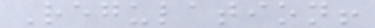Regulation!
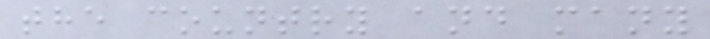the country and many
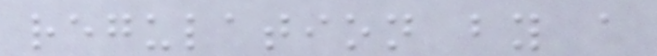regulation by a
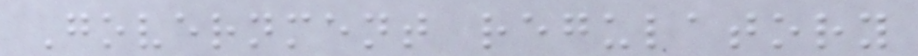Government regulatory
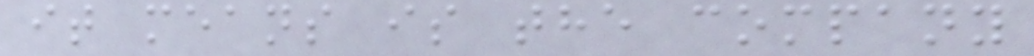it means is the company
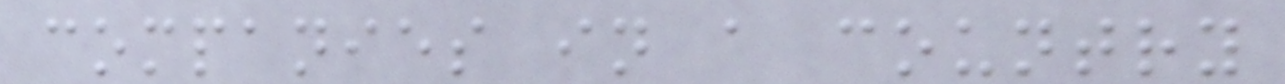companies in a country
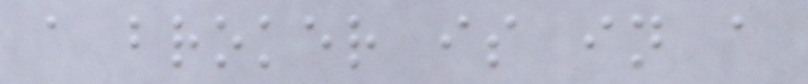a broker is in a
